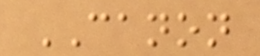CANON
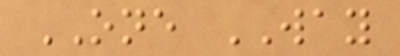ONE WAY
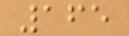165
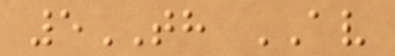5TH AV
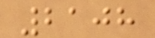2108
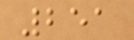251
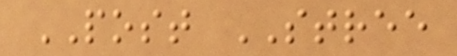POST STREE
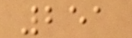251
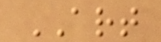ART
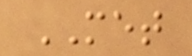MET
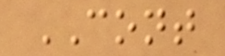CONT
